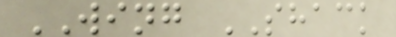WING SHACK
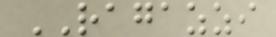RAGAZZI
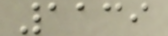1139
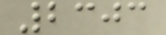2303
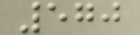570
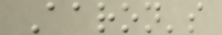Aaron's
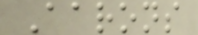Aarons
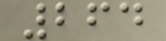264
